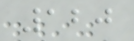120
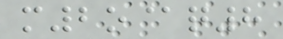m2o@q8
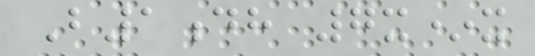B1dh 7x*x
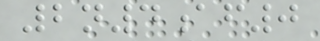2n4af0
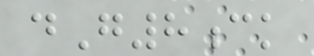dG8ck
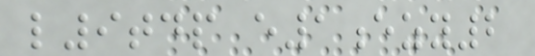l9tdp e1ezy2
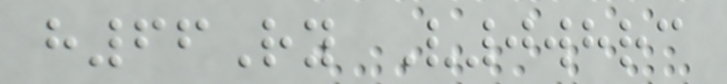h66Ry V0whrc
